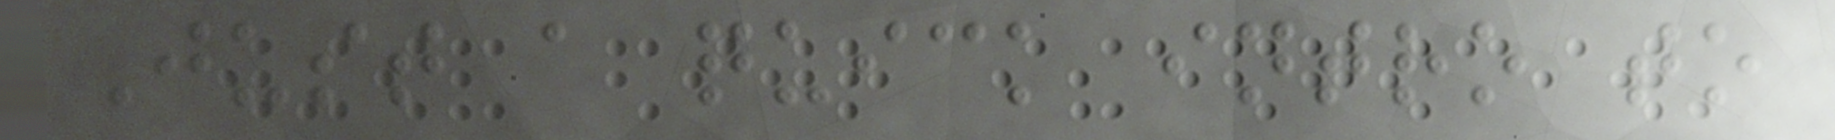Just a quick intro to
